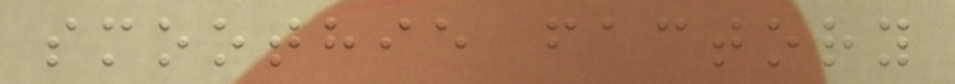smoothie factory
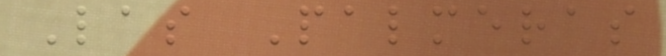Las Palmeras
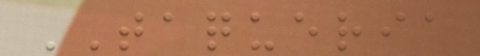TAQUERIA
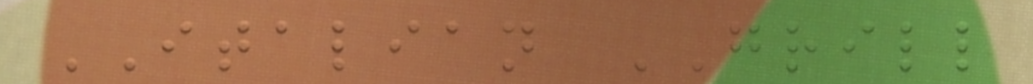ITALIAN GRILL
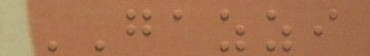GAZZI
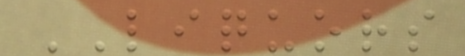LIQUORS
